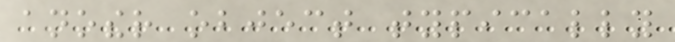another object typically
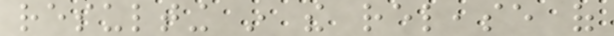resulting in the release of
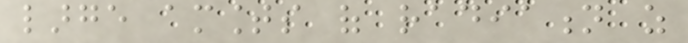large amounts of radiation as
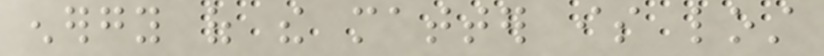energy of the matter is lost
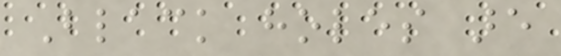Black holes are
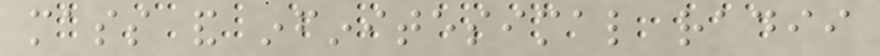mass and infinitesimal radii
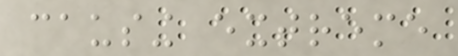causing extreme
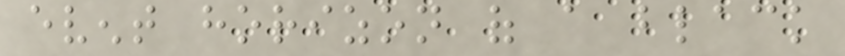event horizon of a black
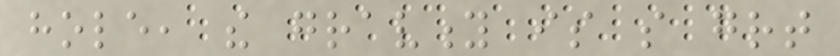hole, the gravity is so great
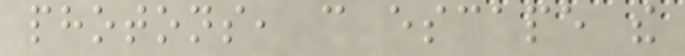photons, can escape the
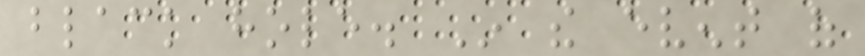black hole. In the event of
